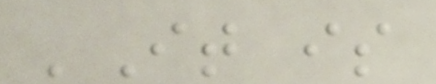'It is
